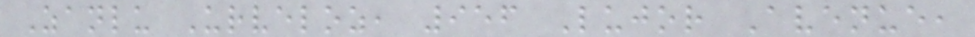Zanlu Urveloz, 956 Lujor Avenue,
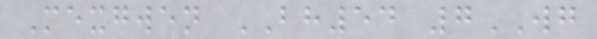Mexgwen BH54 7WG
